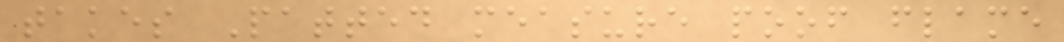takes Patted measure poof flame
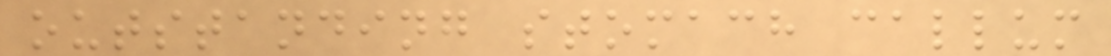outstanding stomach callum
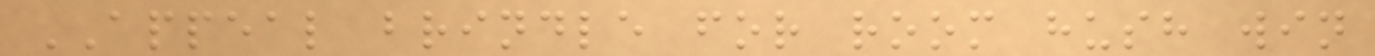APPEAL brindle for room hush win
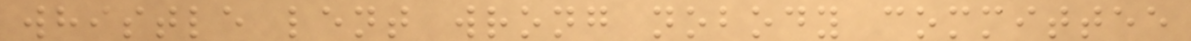whistle lent wrong nobody committee
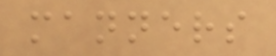manners
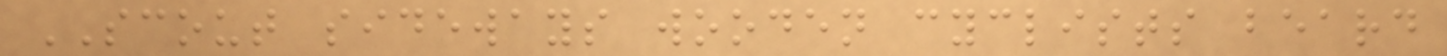SCOUT sideways wooden cyclists beard
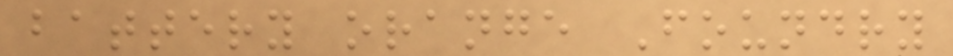battery orange Foundry
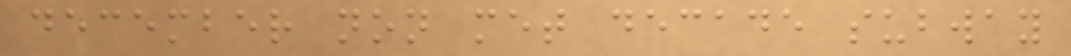december non met decade subway
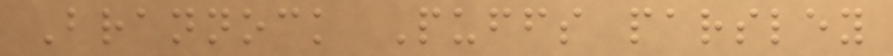Brannock Puffs parsley
